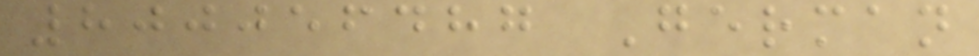800056487 German
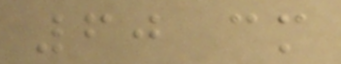60 cm
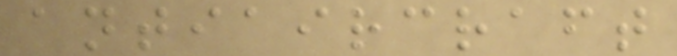antiaircraft
